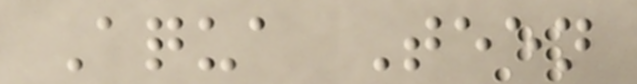Aqua Teen
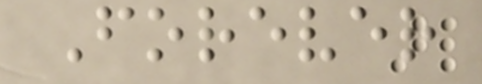Forever
